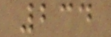234
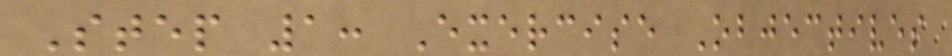Step 1: Exercise Objectives
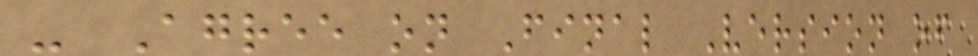- Agree on Final Version of
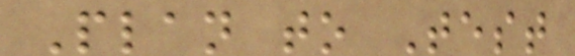Plan to Test
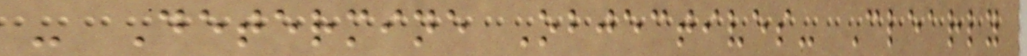- Determine Objectives- Clearly
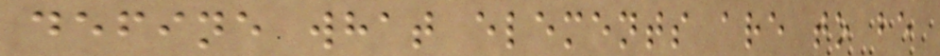define what elements are to be
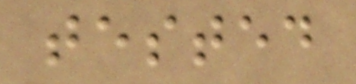tested
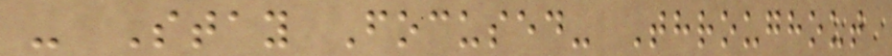- Stay Focused- Throughout
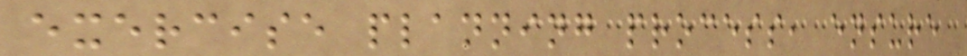exercise planning process, ensure
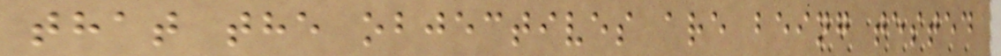that the objectives are being tested
